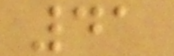41
